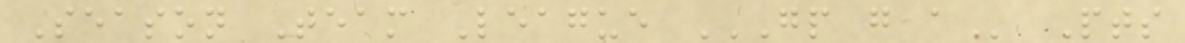Season Team League GP G A Pts
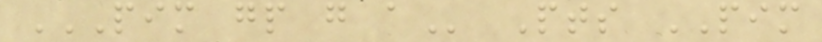PIM GP G A Pts PIM
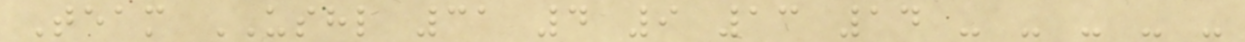Team USHL 31 4 9 13 14 - - - - -
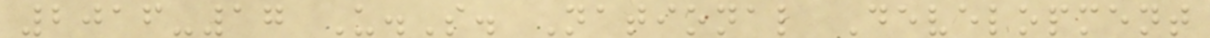2016-17 U.S. National Development
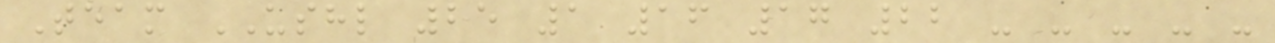Team USHL 25 1 16 17 22 - - - - -
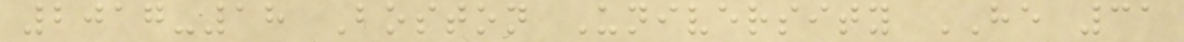2017-18 Boston University HE 31
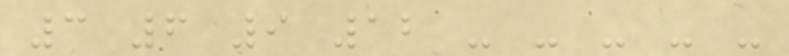3 6 9 12 - - - - -
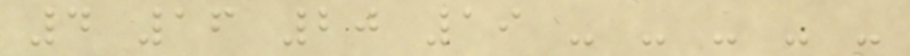4 16 20 19 - - - - -
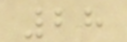28
